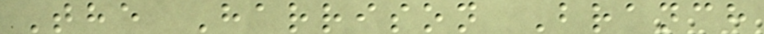The Harrison Branch
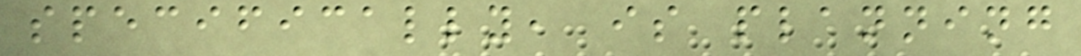specifically, is planning
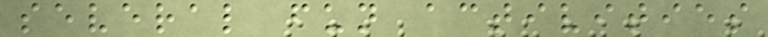several fun activities
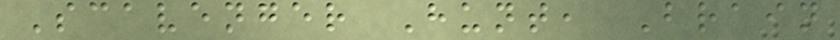Scavenger Hunt, Brain
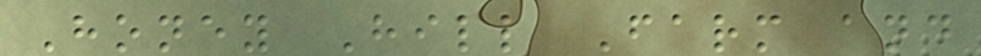Honey Hill Farm and
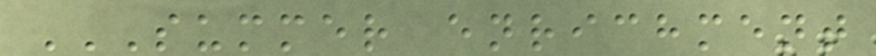SUMMER ENRICHMENT
